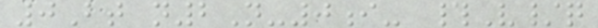0Bt n2N-0i- #V/q
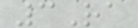3Ra
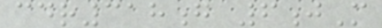cdr318g 6jM
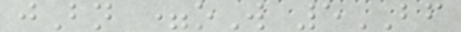jBn =oW 5BF
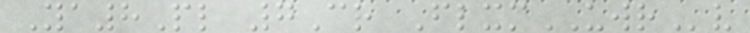Ya8Pl 7Cr FlxmUWRv
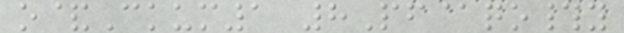o&Ckum1 8Pf@qo#y
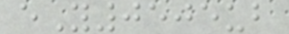eY0505ub
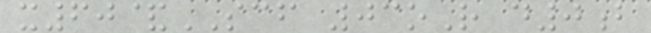x60&SCF 03oR d0b
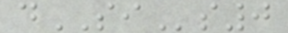dSIs0
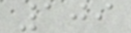109
